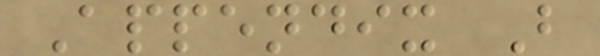Appendix B
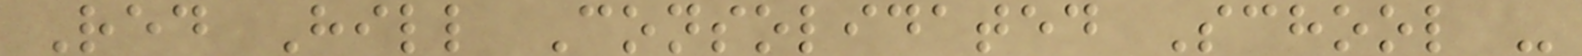Red Hill Consolidated School -
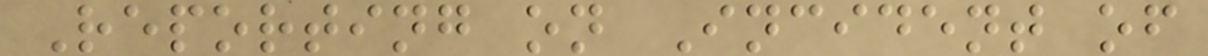Reporting on Incident of
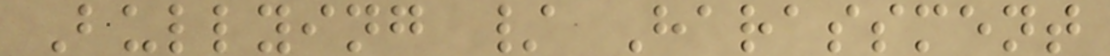Bullying / Harassment
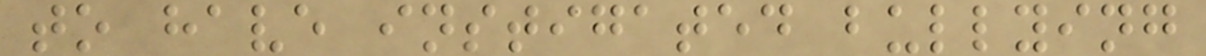to have instigated bullying
